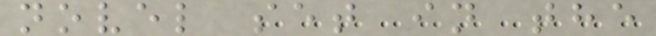novel set in the
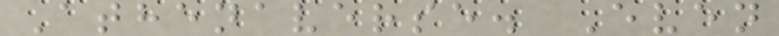Athenaverse. Even
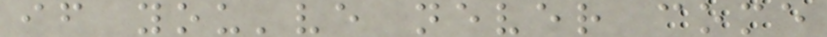if you've never come
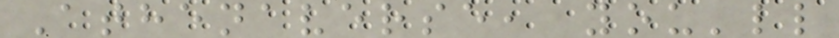Athenaverse, you'll
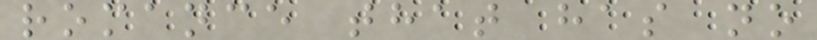romance that has no
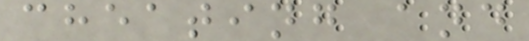cheating and
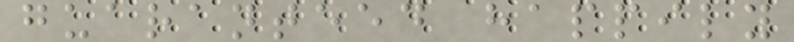guaranteed happily
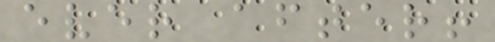ever after!
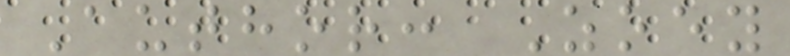Author: Zoey
